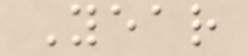Year
